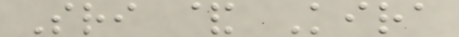Sri & Kira
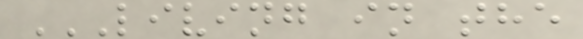LIVING IN THE
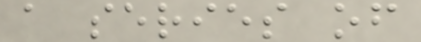a series of
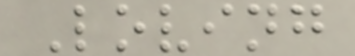Loving
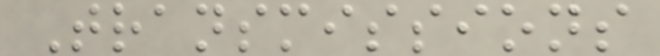Transmissions
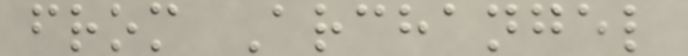from Archangel
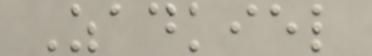Zadkiel
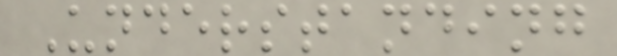Understanding
